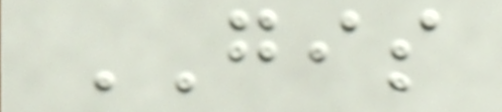GIS
